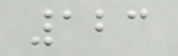123
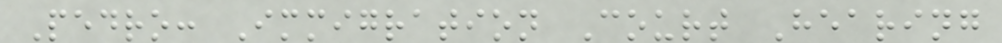Pedro: Immigration Court Hearing
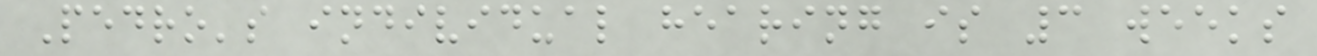Pedro's individual hearing is 3 weeks
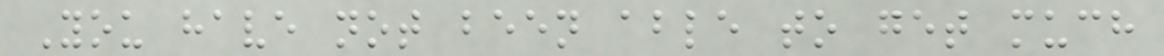You have not been able to get much
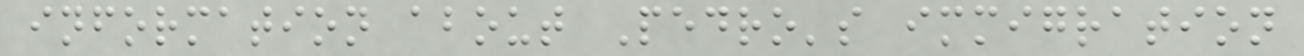information about Pedro's immigration
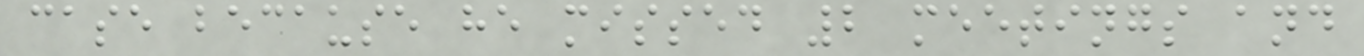case because he missed 2 meetings and
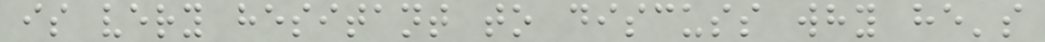is very hesitant to discuss why he's
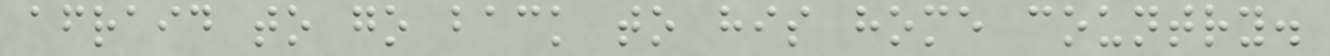afraid to go back to his home country.
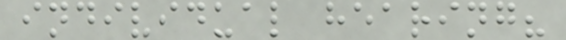individual hearing?
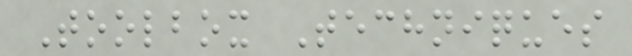Toolbox Techniques
